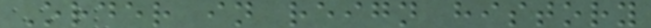Order in reign history
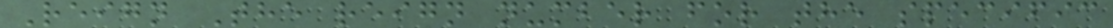Reign The reign number for the specific
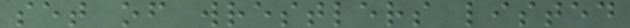set of wrestlers listed
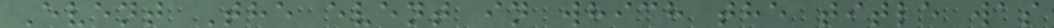Event The event in which the title was
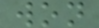won
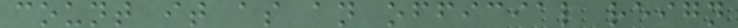count it as an official reign
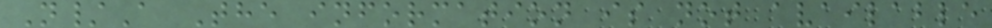N/A The information is not available
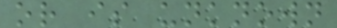or is unknown
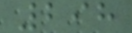298
